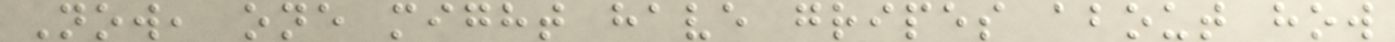Now, one might have gripes about how
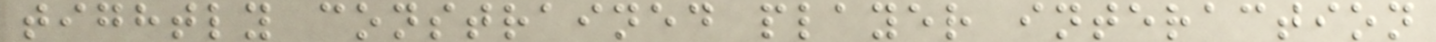tightly constrained player interaction
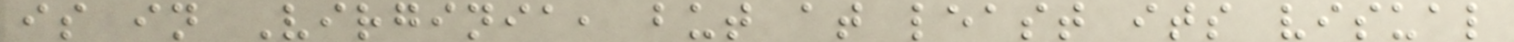is in Virginia, but at least its visual
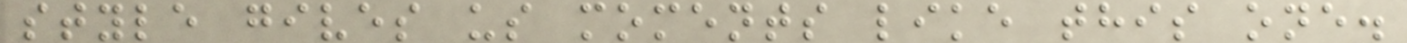style gives us moments like this one.
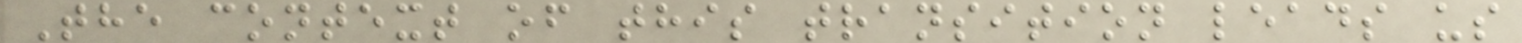The context of this transition leads us
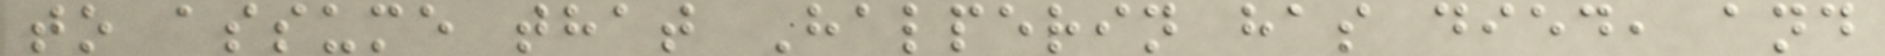to assume that Halperin has died, and
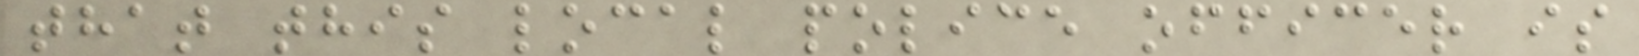that this local police officer is
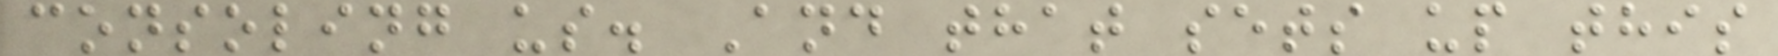consoling us. And that sets up this
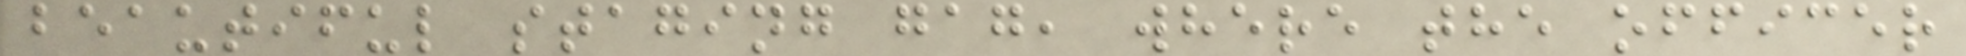beautiful staging gag, where the officer
